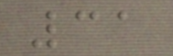31
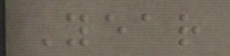Year
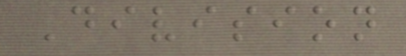Division
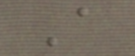A
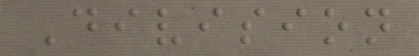Division
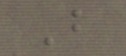B
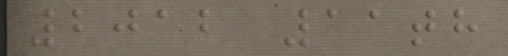2012 11th
